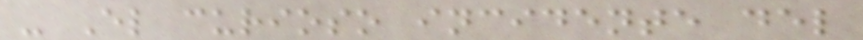- El curioso incidente del
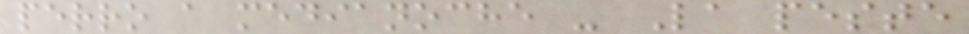perro a medianoche - La peste
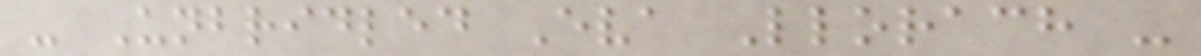- Unbridled Eva Llorach -
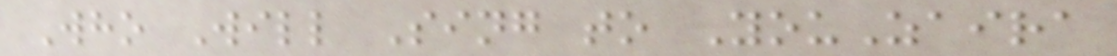Who Will Sing to YouZaira
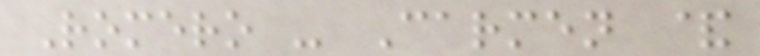Romero - Carmen &
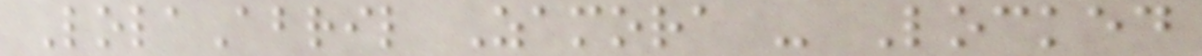LolaAbril Zamora - Locked
